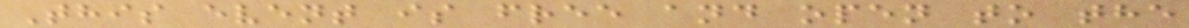This event is free and open to the
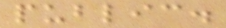public.
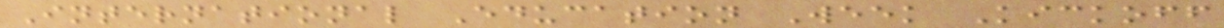International Education Week Kickoff
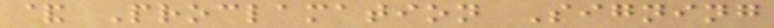& Proclamation Signing
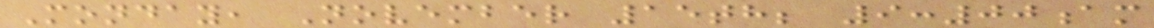Monday, November 15th; 9:00am
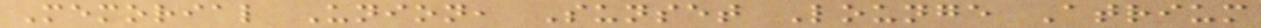Memorial Union, Sunset Lounge Atrium
